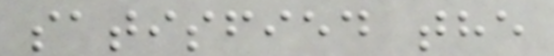satisfied the
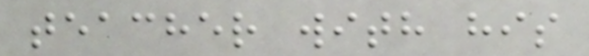teacher with his
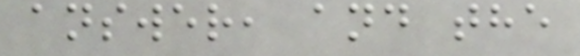answer, and the
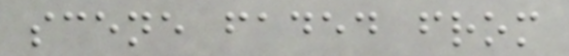scene faded from
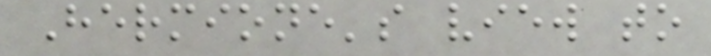Hermione's view to
